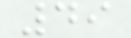49
